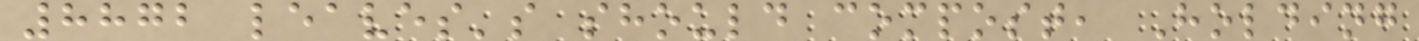8872 leaves's should compost, Holding
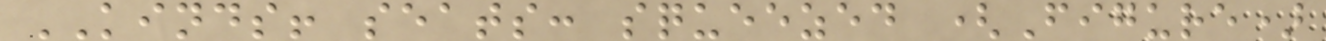KINDS! seats: squeezed (Figure)
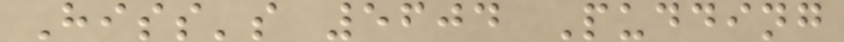Hiss's 5604 Pudding
